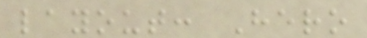layout: Hero
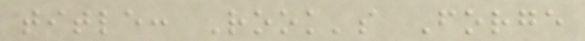title: Rook's Forge
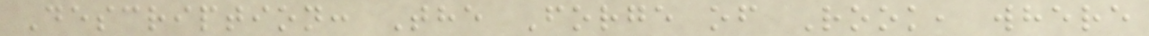Description: The Forge of Rook, where
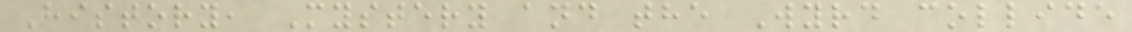History, Mystery and the Wyrd collide
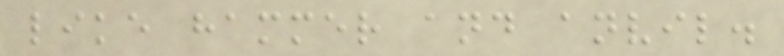like hammer and anvil.
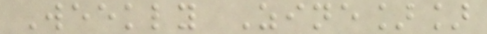Weekly Zine]]
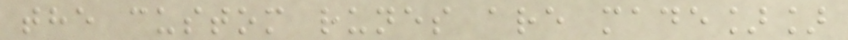the custom runes are made]]
